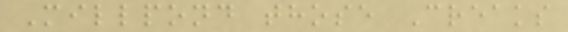Millpond those Creaks
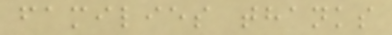families thanks
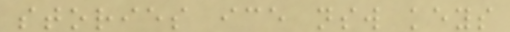stories ice nsw keys
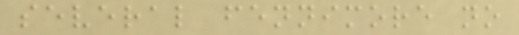several fennimore no
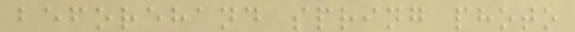beforehand spring photo
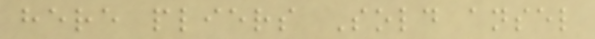here pliers Sold ansel
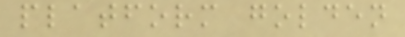platform golden
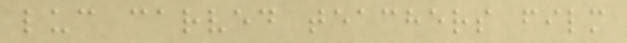luc carved teachers film
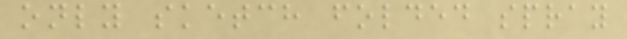only sketch folded spray
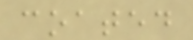coated
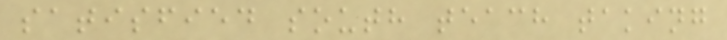satisfied south teach taking
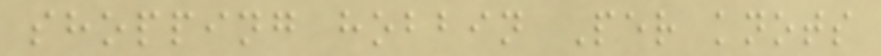shopping hobbin Per knots
